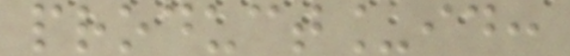product_id:
